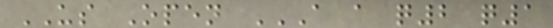US Open A A Q2 Q1
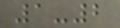1-2
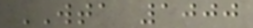WTA 1000
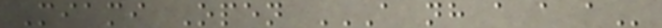Miami Open A NH A A A
